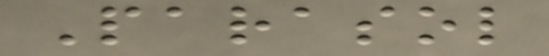Parasol
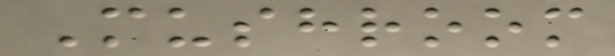Mushroom
